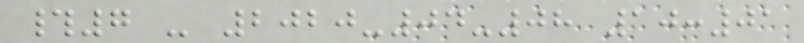#7 - 2020-04-08 10:01
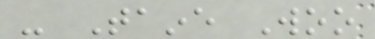- Taine Woo
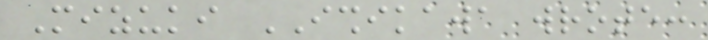Mizuki ISHIKAWA wrote:
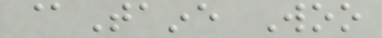@Taine Woo
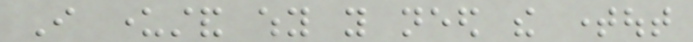I understand why you need the timeout
